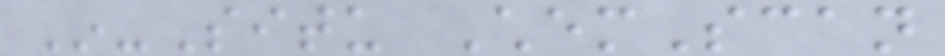In-Situ ChemScan
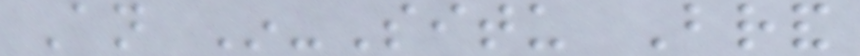An In-Situ Brand
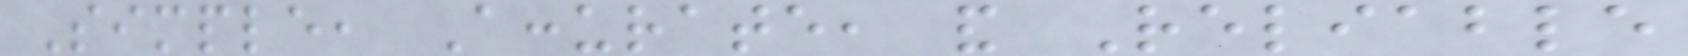Simple, Accurate, and Reliable
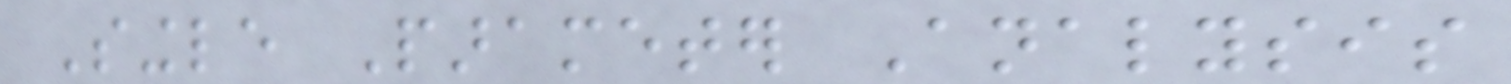Single Parameter Analysis
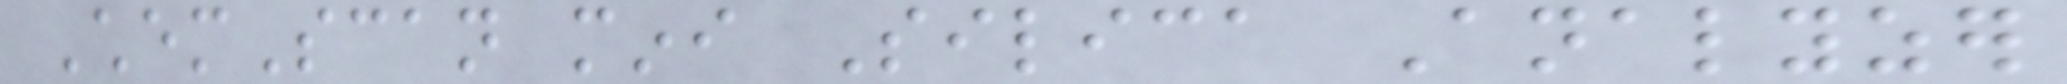ChemScan mini Silica Analyzer
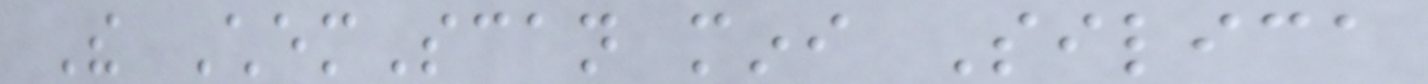The ChemScan mini Silica
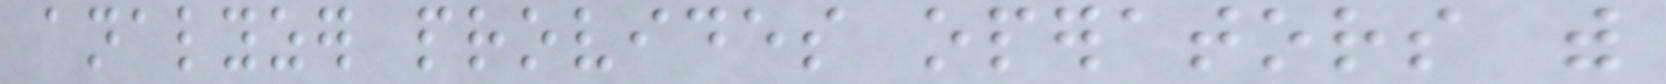analyzer provides operators with
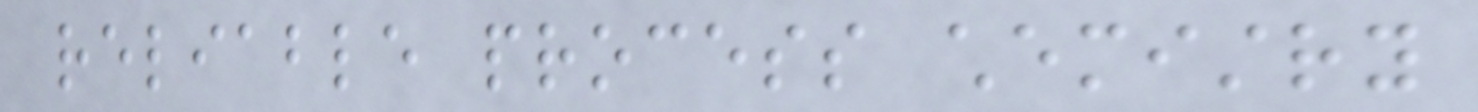reliable process chemistry
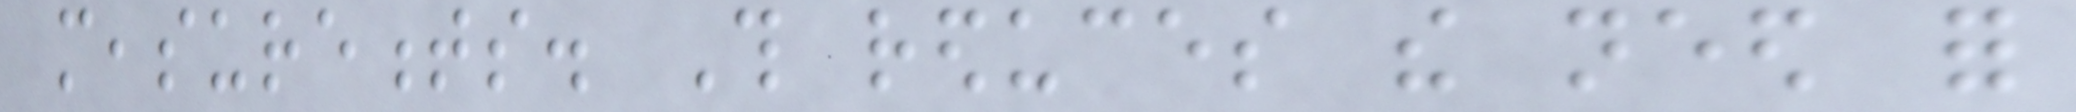measurements. This reduces the need for
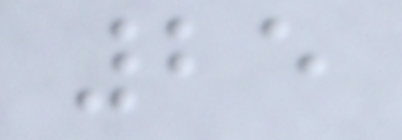25
